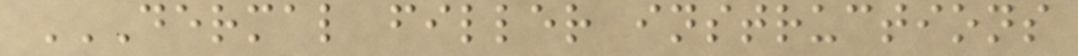DERMAL FILLER INSTRUCTIONS
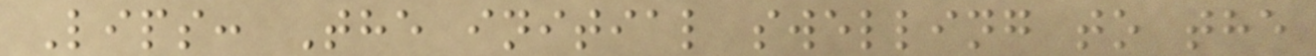Lips: The initial swelling to the
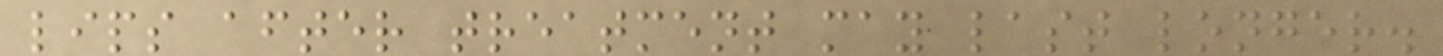lips after treatment may last longer.
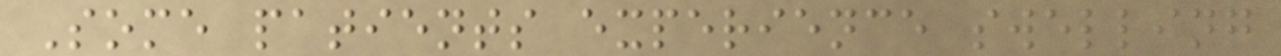Some patients experience swelling
